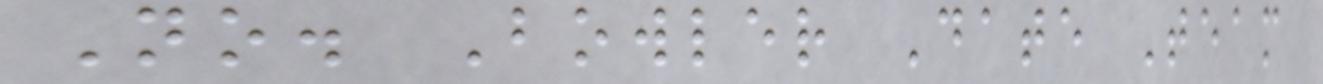No. Bowler Date Team
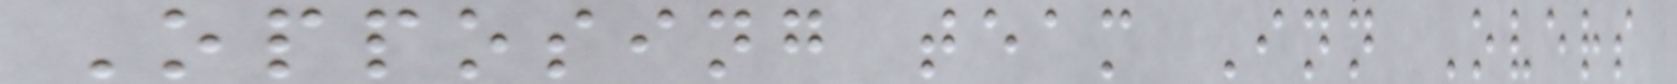Opposing team Inn Overs
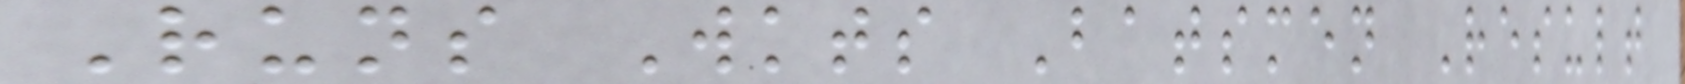Runs Wkts Batsmen Result
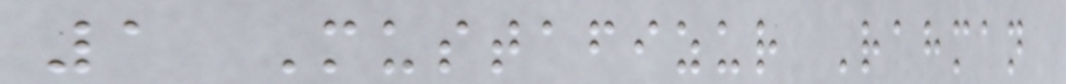1 Mustafizur Rahman
